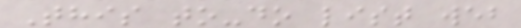This to-do list web
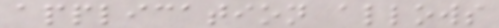application allows
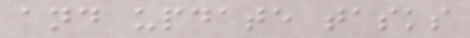and update tasks
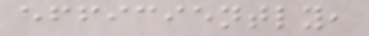efficiently,
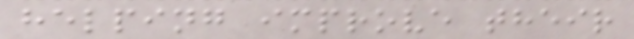helping improve their
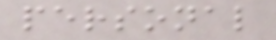personal
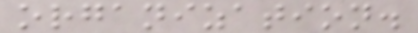organization.
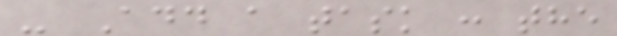- Add a task : the
